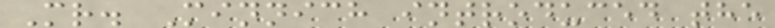Mr. Minnich introduced the
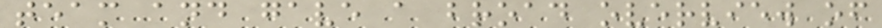team and gave a broad overview of
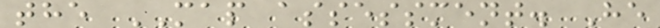the MAP assessment. He
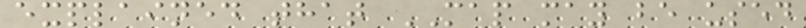explained that MAP may be used
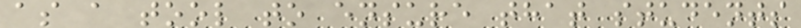as a tool to ensure that students
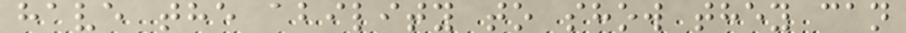have the ability to show they can
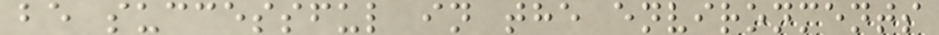be successful in the environments
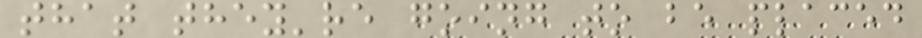that they're going to be placed
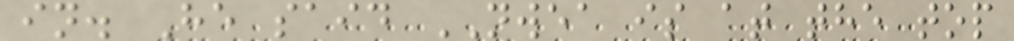in. He said NWEA is at the top
